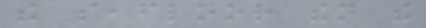the seafloor then the
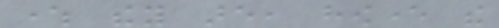where they are, however the
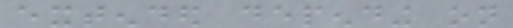extended depending on
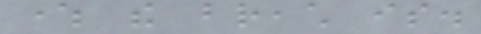where the breach is.
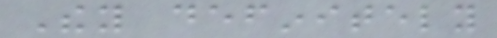They definitely
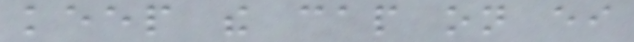keep the cap on either
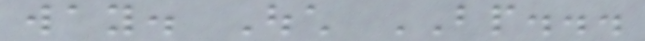way. Ouch BP...
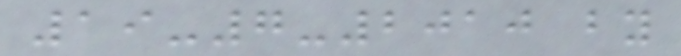19-7-2010 by
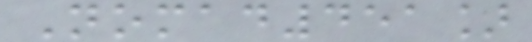Nomad451]
